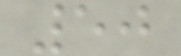50
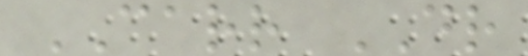CARR DR
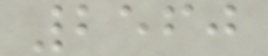2560
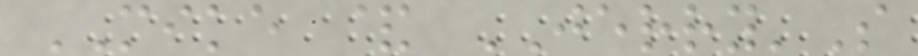MIKE & JERRY'S
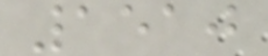1510
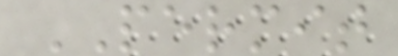PERMIT
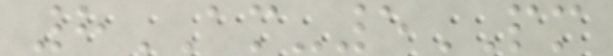8AM-5PM
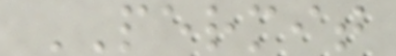PERMIT
